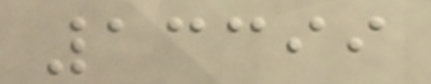13399
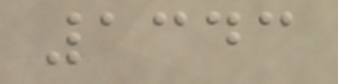1343
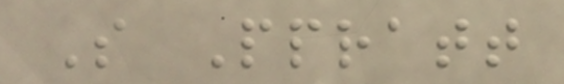S Ppratt
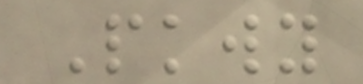Pkwy
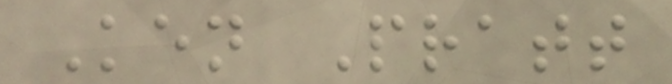Ken Pratt
